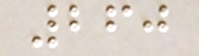260
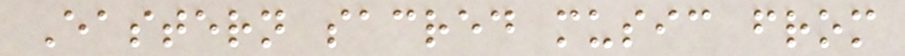Eastern sacred music from
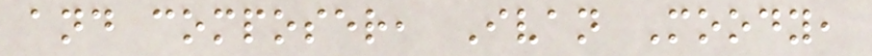and composer, Ivan Moody,
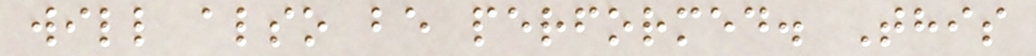will also be performed. This
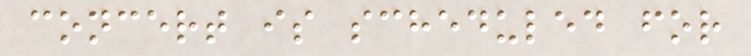concert is scheduled for
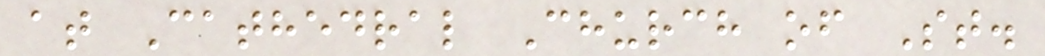at Cathedral Church of St.
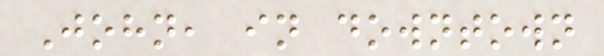John, in downtown
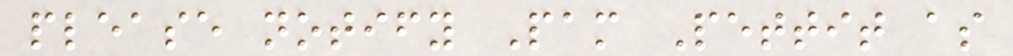please notify Pam Pettit as
